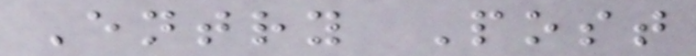Entry Post
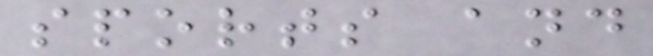sports and
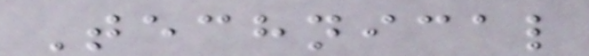Technical
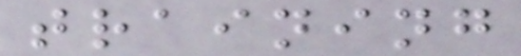training
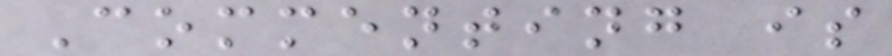Commenting is
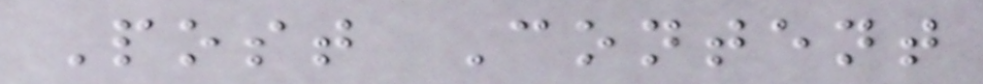Post Content
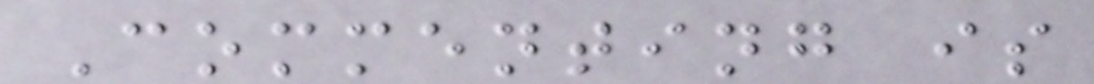Commenting is
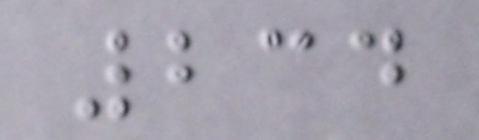234
